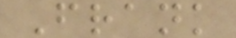Frank
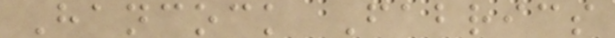Hancock Fabrics
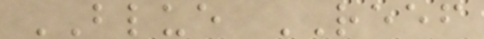BLUE REEF
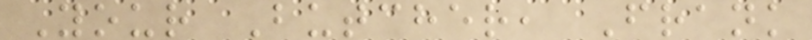Your Butcher, Frank
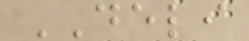DELI
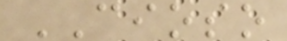CIOSO
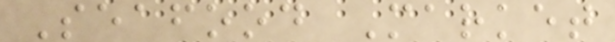Seafood Market
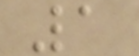1
